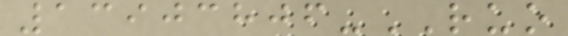13903806-RUO
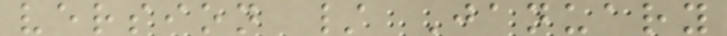version / January
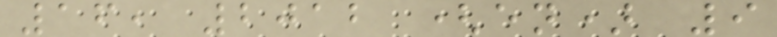16, 2012 (en) 9
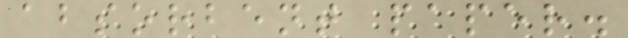absorbent paper.
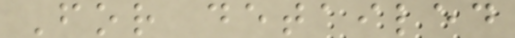For detailed
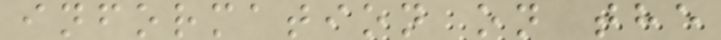information on the
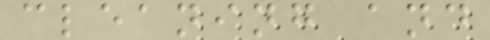cleaning and
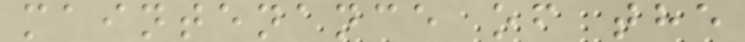maintenance of the
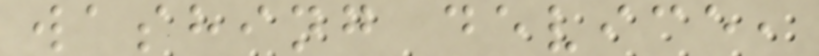washing device,
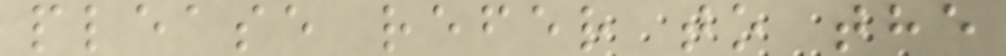please refer to the
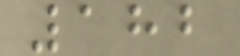182
